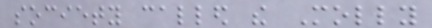society called the Molly
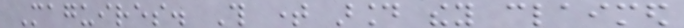Maguires. This time around they claimed
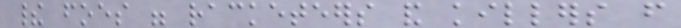their foes were racketeers and killers from
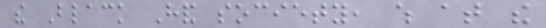the Black Hand society, which at the
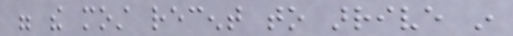were the most recent to arrive in
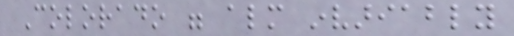Colorado were almost invariably
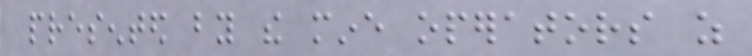presented by the mine operators as
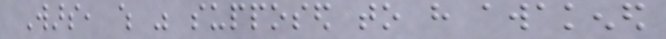Wars, which was supposed to have awakened
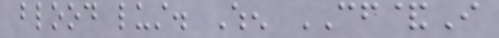blood lust. When CF&I
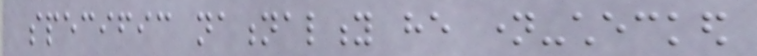specific nationality he name-checked
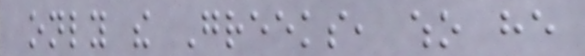only the Greeks, who he
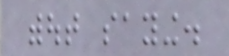without saying.
